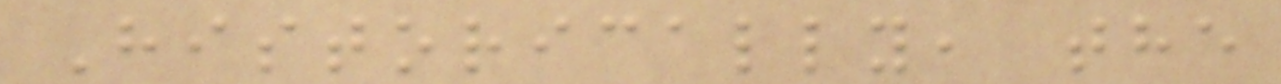Historically, the
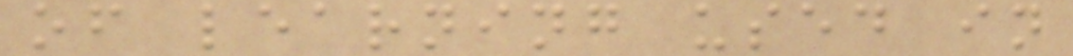of learning used in
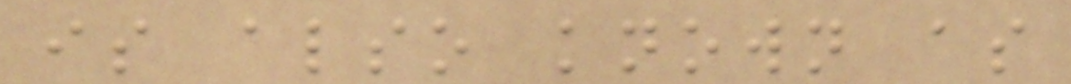is also known as
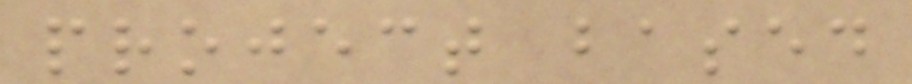project based
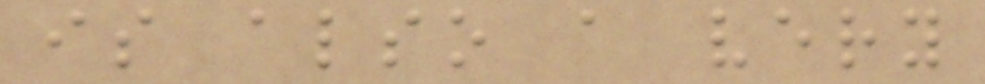is also a very
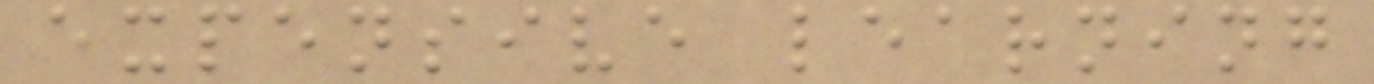expensive learning
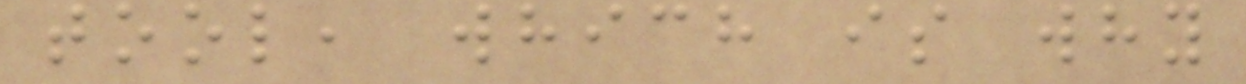tool, which is why
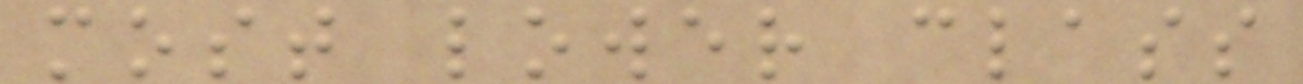most lower class
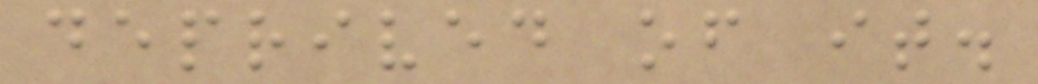deprived of it.
